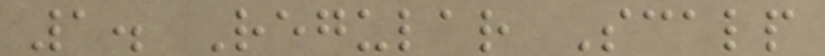1. Regular Scalp
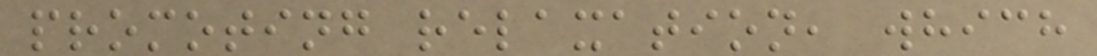promoting relaxation, which
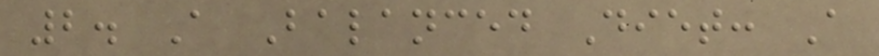2. A Balanced Diet: A
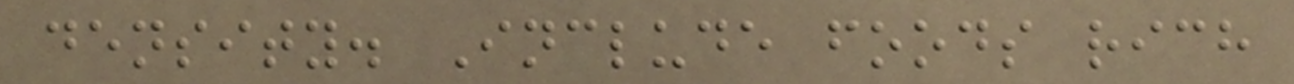density. Include foods rich
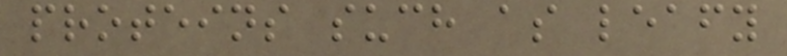proteins such as leafy
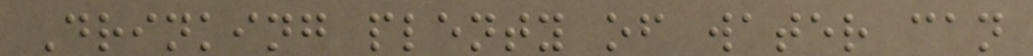Drinking plenty of water can
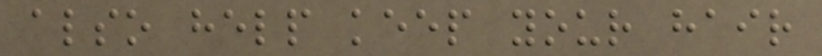also help keep your hair
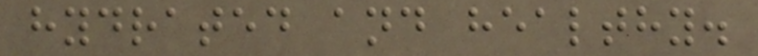hydrated and healthy.
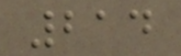214
